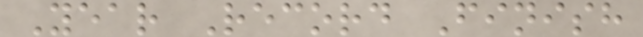Year Record Finish
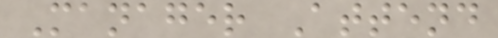Manager Attend
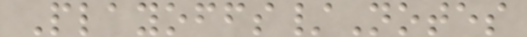Playoffs/Notes
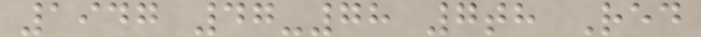1947 47-78 7th Red
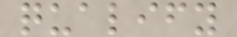qualify
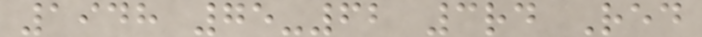1948 75-62 3rd Red
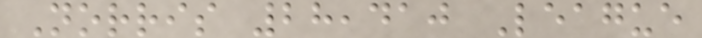Norris 28,410 League
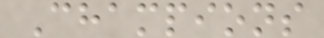Champions
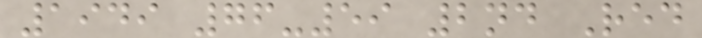1949 76-59 2nd Red
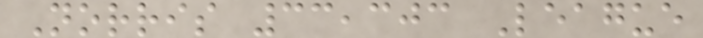Norris 33,303 League
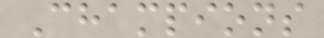Champions
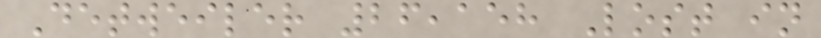Detweiler 26,158 Lost in
